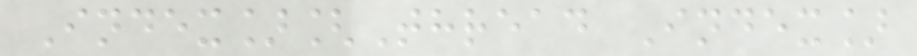Index][Thread Index]
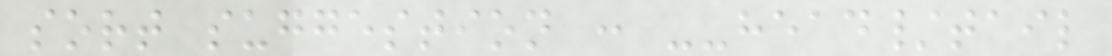sort suggestion : --head/tail
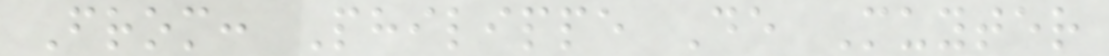From: Philippe De Muyter
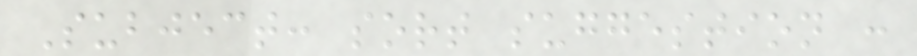Subject: sort suggestion :
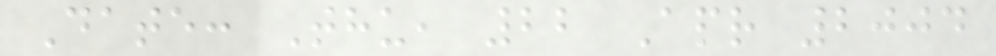Date: Thu, 22 Apr 2004
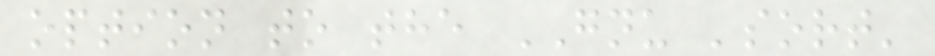option to the GNU 'sort'
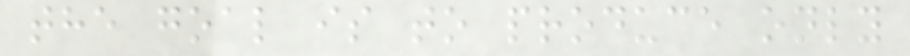the goal is to produce only
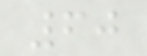60
